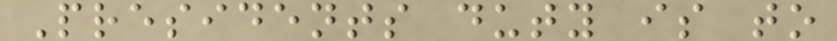Presidents duty is to
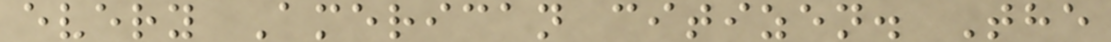every American citizen. The
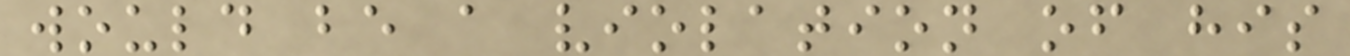would be a violation of his
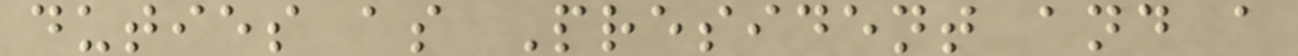duties as President and a
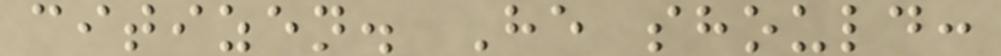citizen. He should:
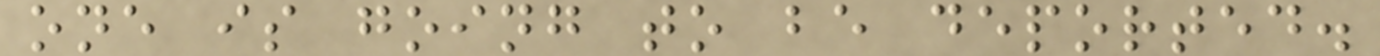one is going to be deported.
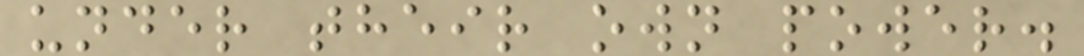under their own power.
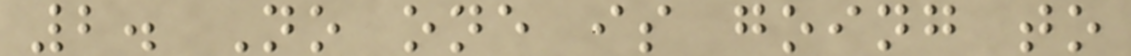2. No one is going to
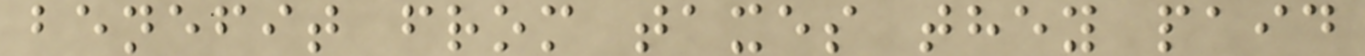benefit from taxes they paid
